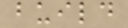build
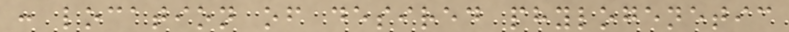: location of desired phylogenetic
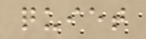quiet
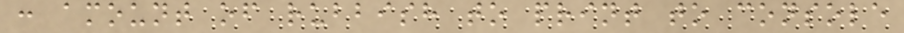: amount of rubbish to print to console
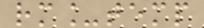rm_temp
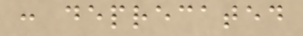: deprecated
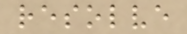resolve
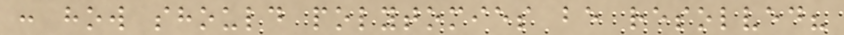: how should polytomies be resolved?
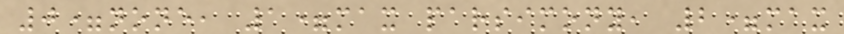0=none, 1=max parsimony, 2=max
